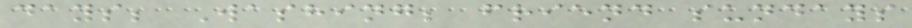days; Washing; friend sundays
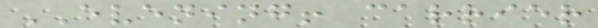EVENING! carrier
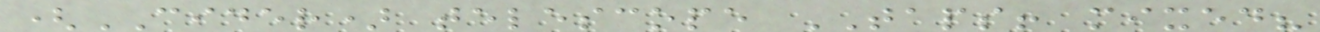(CIDER) telescope TAPS! mixed?
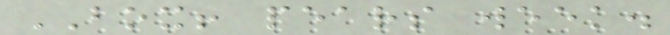BOX! pears week.
